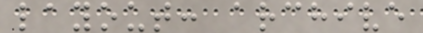layout: archive
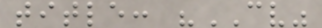title: "CV"
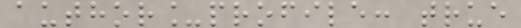author_profile: true
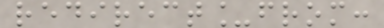redirect_from:
